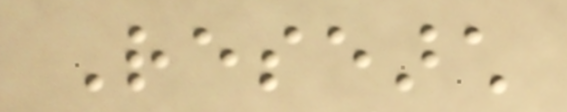Research
